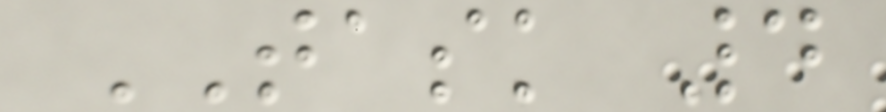TASK 4
